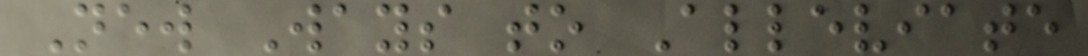New Ways to Alleviate
